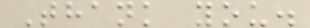Thank you.
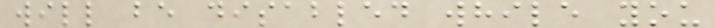will be disabled while you
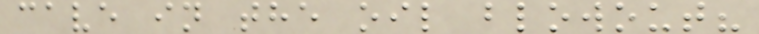cave in the oil blowout?
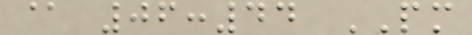@ 06:44 PM
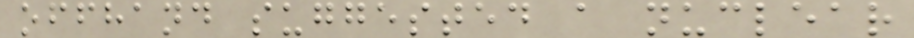offhand suggested a nuclear
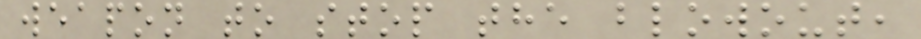weapon to stop the blowout,
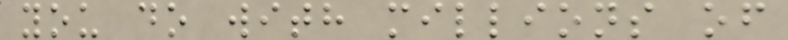you do with millions of
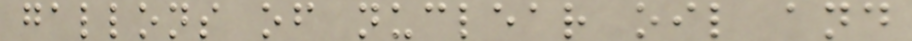gallons of nuclear oil and
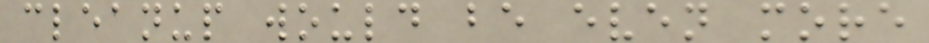cleanup would be even more
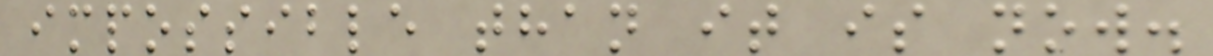impossible than it is now.
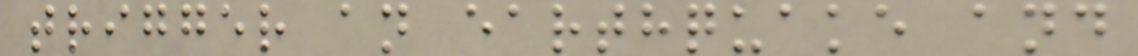trigger an earthquake and
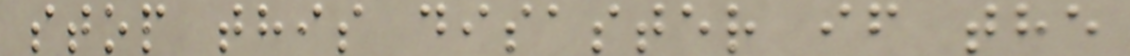stop this disaster if the
